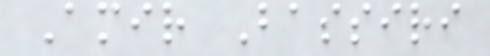Amir Bassiri
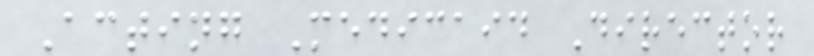Acting Medicaid Director
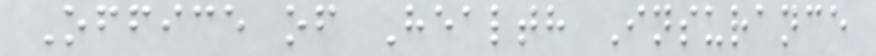Office of Health Insurance
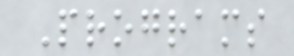Programs
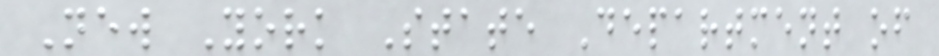New York State Department of
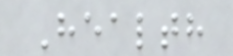Health
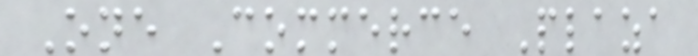One Commerce Plaza
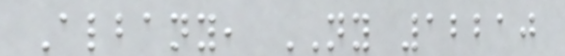Albany, NY 12210
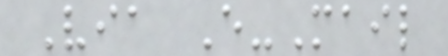Via E-Mail
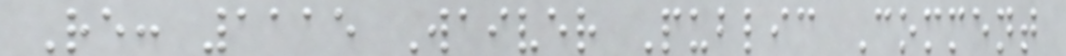Re: 1115 Waiver Public Comment
